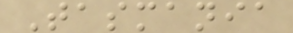Tasmania
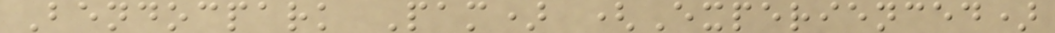Bendocpark Pam) (Experienced)
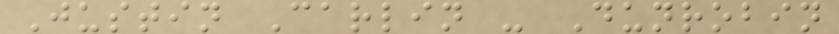Justin Carlin - Dunrobin
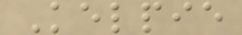Kelpie
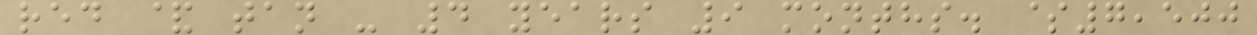red & tan - 4 years 9 months. $7,500
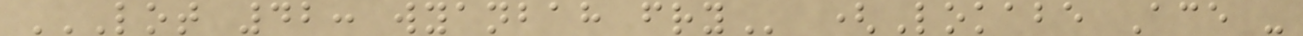LOT 42: WYANBAH FRY (Lokabe Ace -
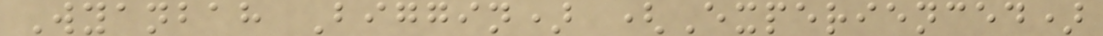Wyanbah Biggin) (Experienced)
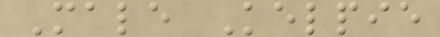Male Kelpie
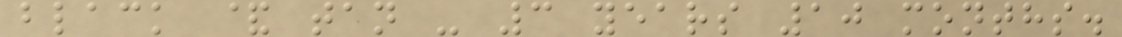black & tan - 3 years 10 months.
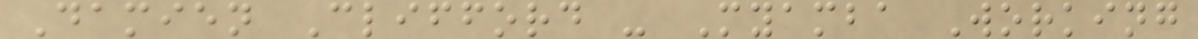Damien Clifford - Myamba Working
